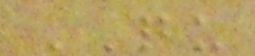QU
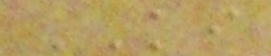KI
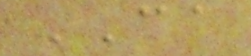CA
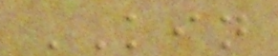KIN
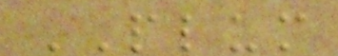PLUM
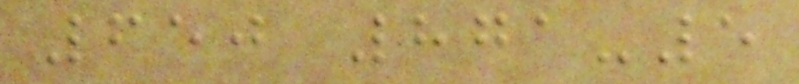650 871-5
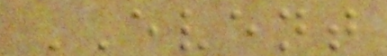EVENT
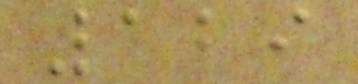129
